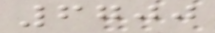6700
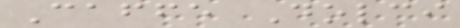Caffe Dolci
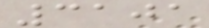3101
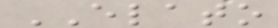ELATO
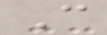C
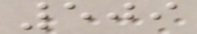509
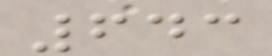643
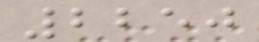2250
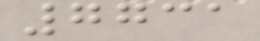7731
